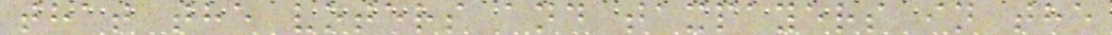that the voters and taxpayers in the
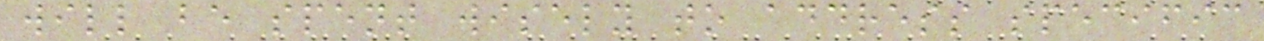will be spent wisely to address specific
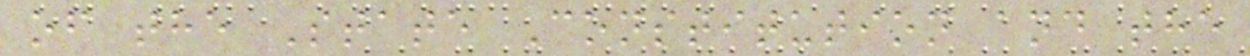of the State Constitution and the
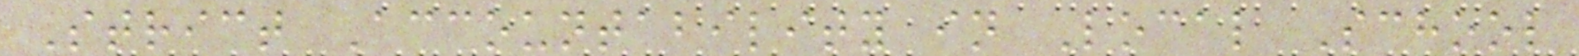Strict Accountability in Local School
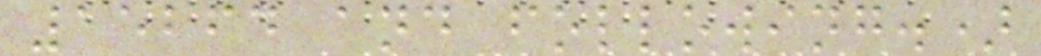15264 and following.)
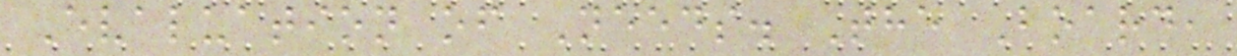Evaluation of Needs. The Board,
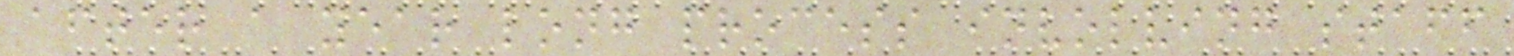after a year long process involving staff
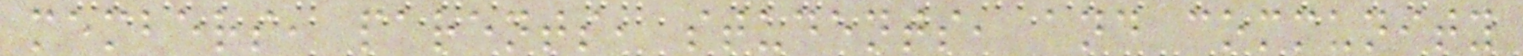members, parents, students, and community
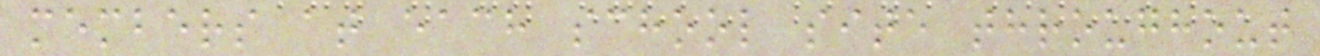members at each school site throughout
